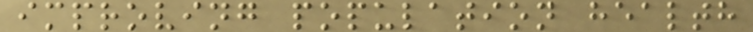improving population health
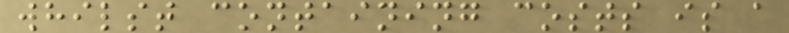whilst containing costs is a
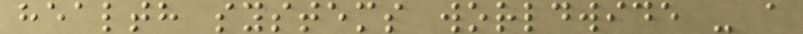health systems worldwide - a
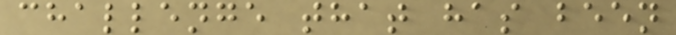challenge that has been
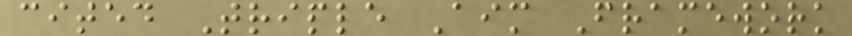cited Triple Aim Framework
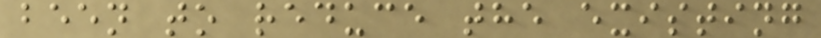been to reduce the existing
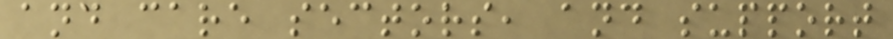and care sectors, and support
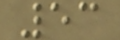53
